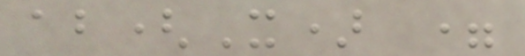ab(X) =
